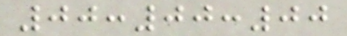00:00:00
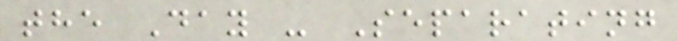the Day - Separating
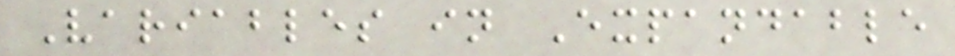Variables in Expandable
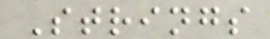Strings
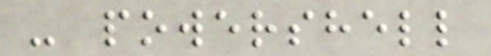- powershell
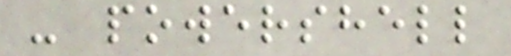- powershell
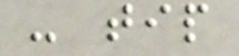- tip
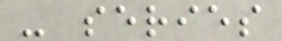- series
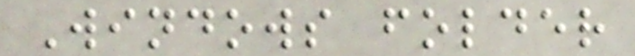Windows folder
